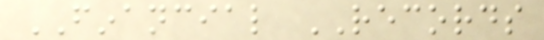FINANCIAL RECORDS
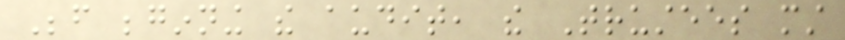Before beginning the audit, the Trustees must
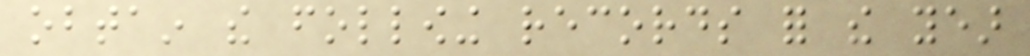obtain the following records for the year
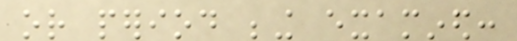or period being examined:
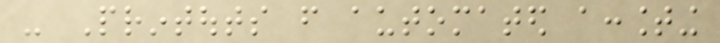- Printouts from automated accounting
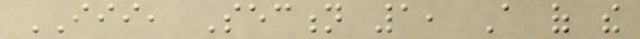III, Section 1, A of the
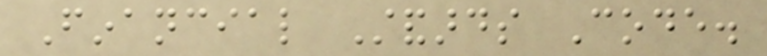Financial Standards Code.
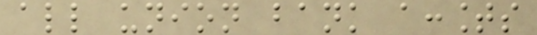all union bank accounts
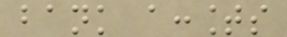bank accounts
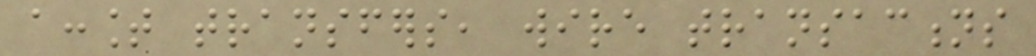account transfers, wire transactions
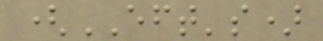(EFT's)
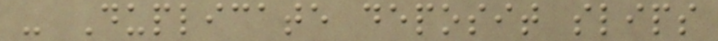- Duplicate deposit slips
